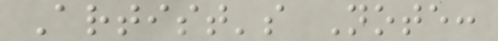Artist's Note:
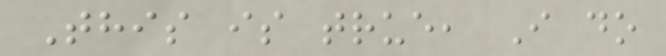This is true, I do
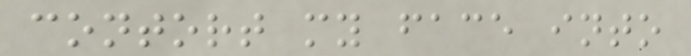contort my face into
